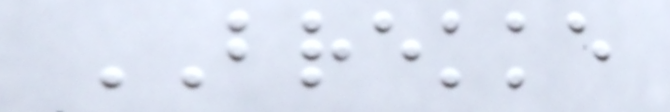BREKKE
